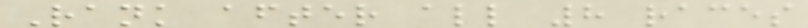Rank after all 8 races
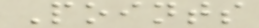Points
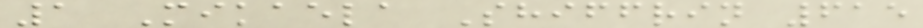1 Mikaela Shiffrin 615
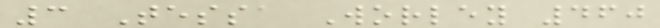3 Tessa Worley 460
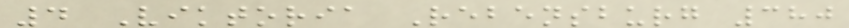4 Viktoria Rebensburg 380
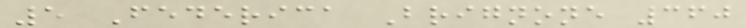5 Federica Brignone 360
